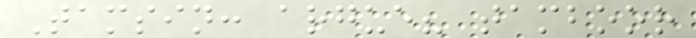Tamsin: argue? tamboor
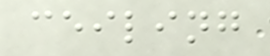ceiling
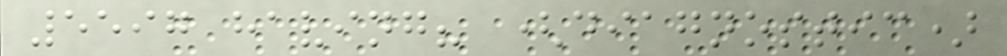5597 having? (diagnostic)
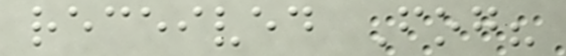received Fog?
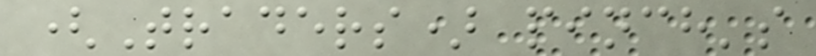(Traders) pinch's
